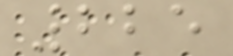225
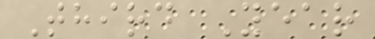Third Year
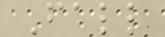Fall
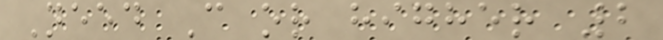Need C or higher 2
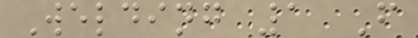Welding 1 F
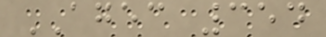AGEC 354
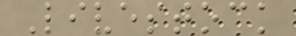Livestock
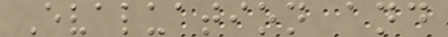Evaluation and
